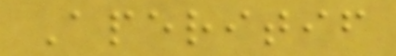Aperitif
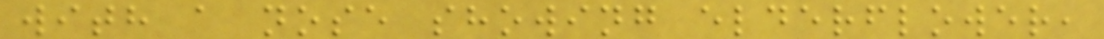with a nose showing elderflower,
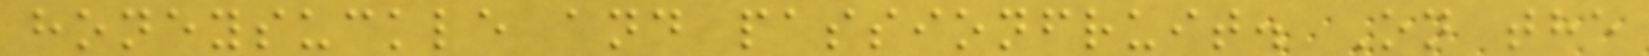honeysuckle and passionfruit. On the
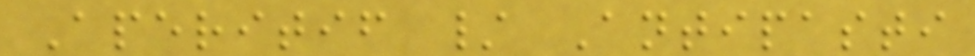Aperitif / Antipasti
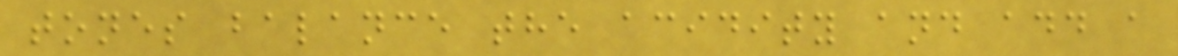tones balance the acidity and add a
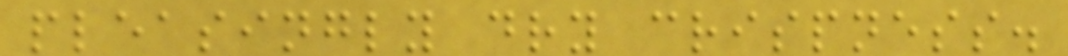pleasingly dry crispness.
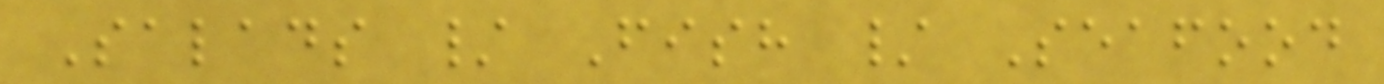Salads / Fish / Seafood
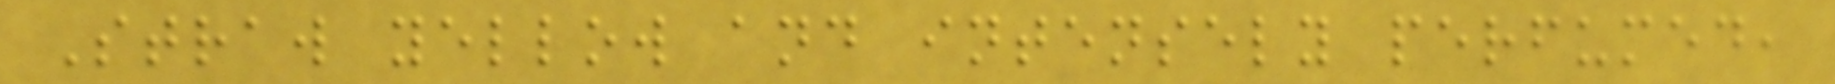Straw yellow and intensely perfumed,
